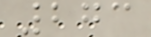273
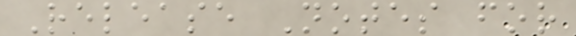Release Notes for
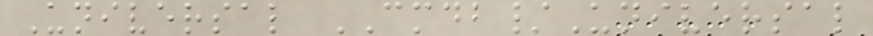Universal CMDB/Universal
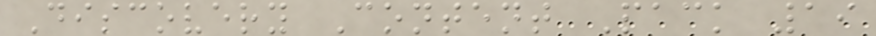Discovery Content Pack 19
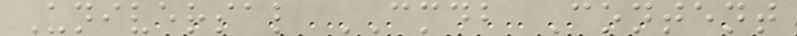Universal CMDB Content
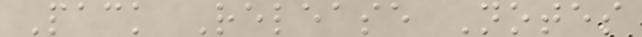Pack Release Notes
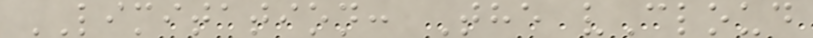LIMITATION: The vCloud
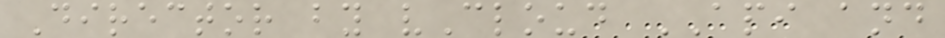Director by vCloud API and
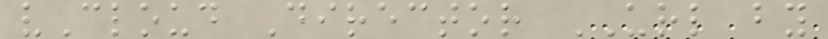vCloud Director URL by
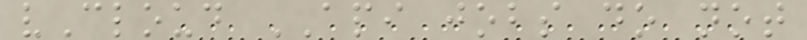vCloud API jobs do not
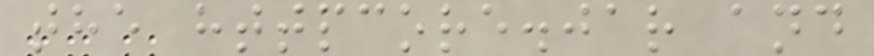the httpcore.jar and
